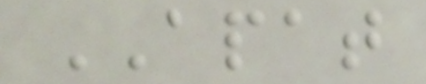APAT
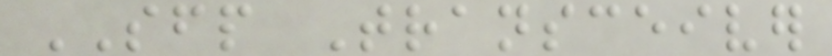SFP Transceiver
